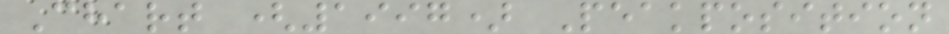Chart (1997) Peakposition
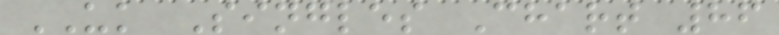UK Singles Chart 86
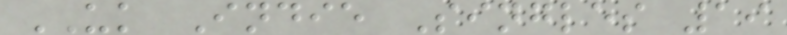UK Indie Singles 19
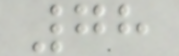78
